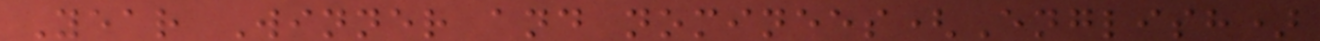Year Winner and nominees(English)
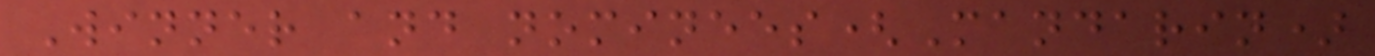Winner and nominees(Mandarin)
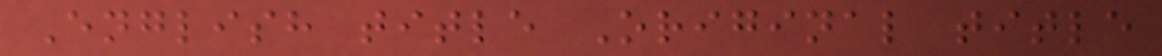English title Original title
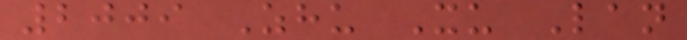2009 Zhu Xu Lan
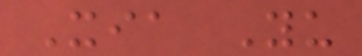Xia Yu
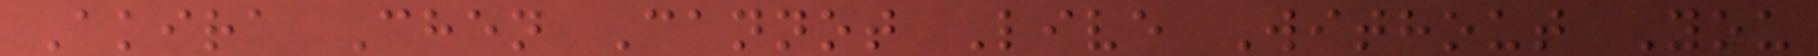Akira Chen Cannot Live Without You
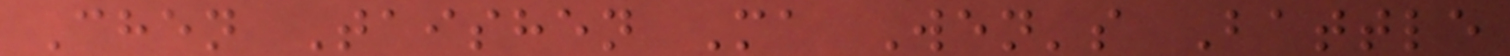Chen Taishen Ma Wen's Battle
